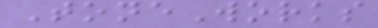ToneWorks
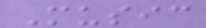Music
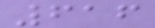616
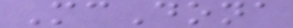McDona
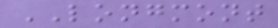LONGMONT
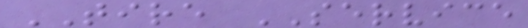TIRE SERVICE
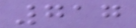717
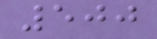500
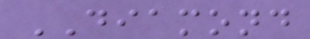DIAMOND
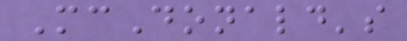McDonald's
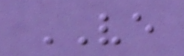VE
